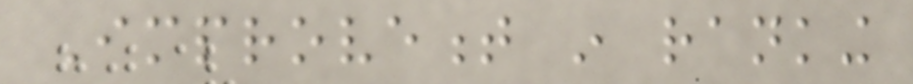Improvement in ranking
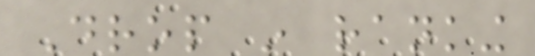Drop in ranking
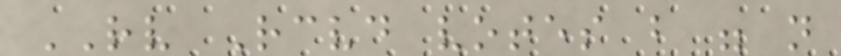RV Received votes but were not
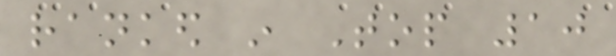ranked in Top 10
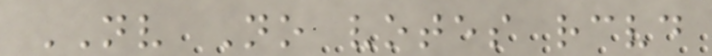NV No votes received
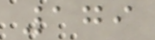179
